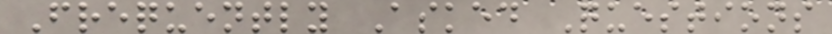Frequently Asked Questions
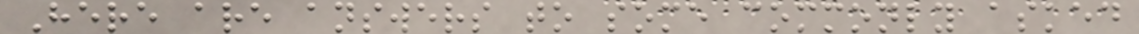Here are answers to some commonly asked
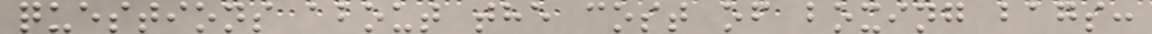questions about the cost of boxing bags:
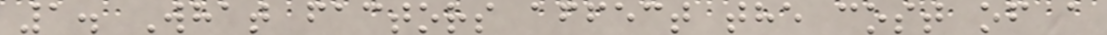1. What factors affect the cost of a
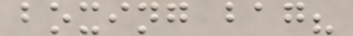boxing bag?
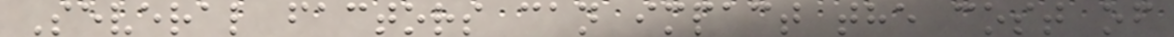Several factors can impact the cost of
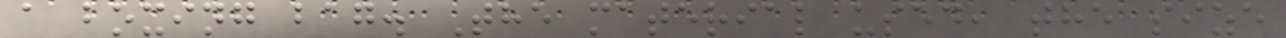a boxing bag. The material used, the size
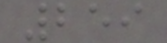259
